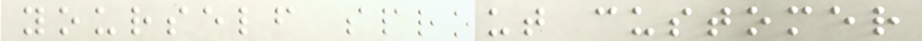yourself sprout customer
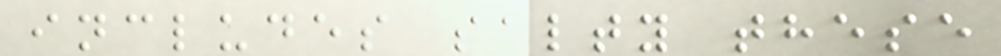includes salty these
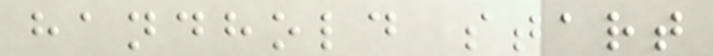handhold start
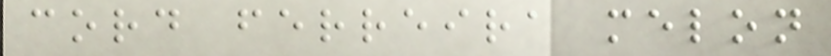cord ferreira melon
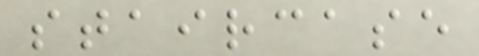staircase
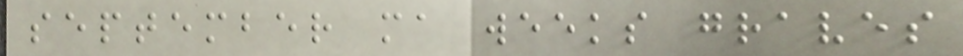september ma weeks graves
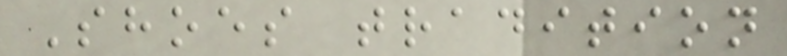Shoes tradition
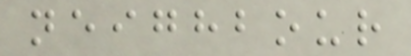neighbour
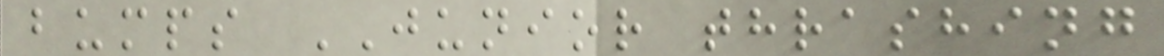bumps JUNIOR thrashing
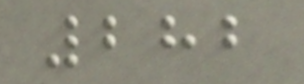282
